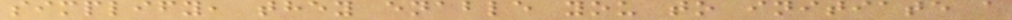simplify, they enable you to initiate a
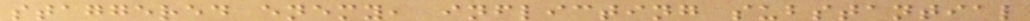staggered enemy, inflicting substantial
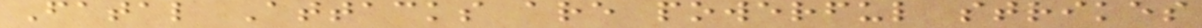Fatal Attacks are powerful strikes
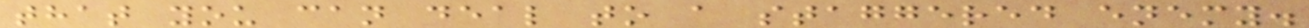that you can deal to a staggered enemy.
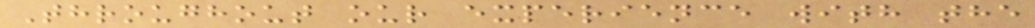Throughout our experience with the
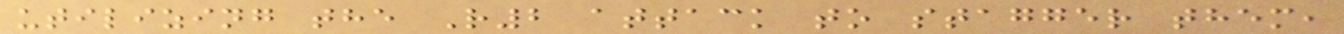utilizing the R2 attack to stagger them,
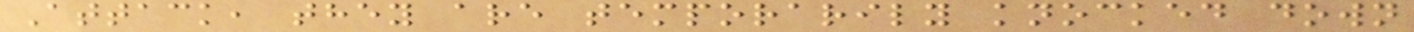Attack, they are temporarily knocked down
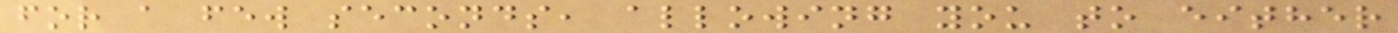for a few seconds, allowing you to either
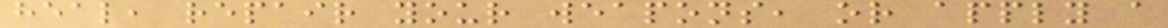heal, repair your weapons, or apply a
